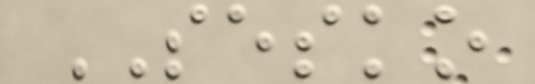SESKO
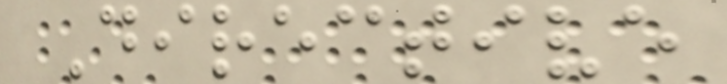Directive
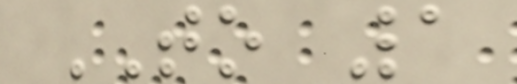TO 1
